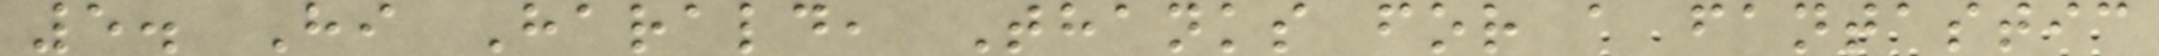5. Hi Harald, Thanks for a fantastic
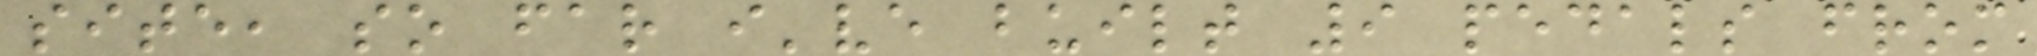site, so far i've built 9 pedals from
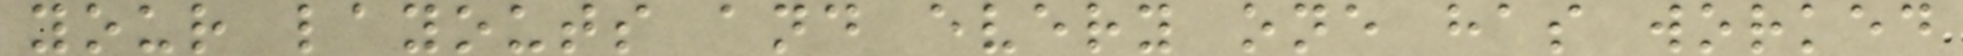your layouts and every one has worked
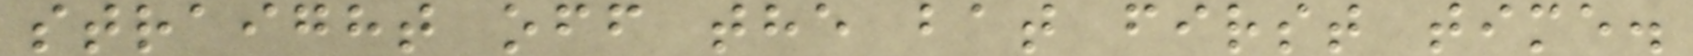straight off the bat first time.
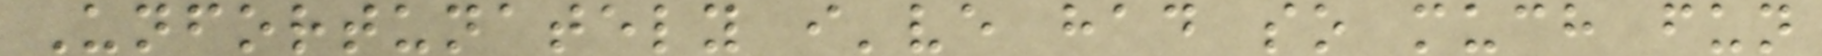Unfortunately i've had so much fun
